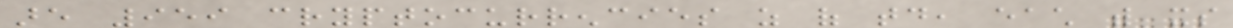are 959 cryptocurrencies as of today, each with its
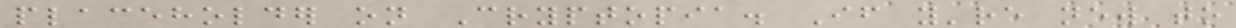placeholder on Cryptopia. If you're new to
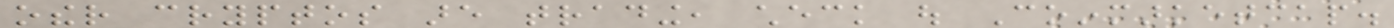other cryptos are trading, check out Coinmarketcap.
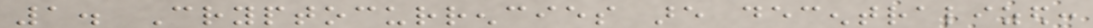1. Cryptocurrencies are decentralized:
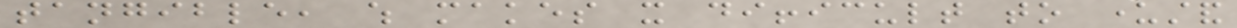tangible, which makes it difficult to understand
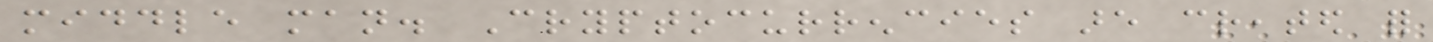middle man. Cryptocurrencies are created for
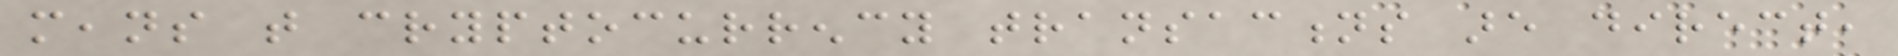means that cryptocurrency transactions are direct,
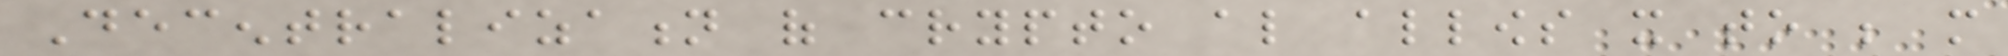Decentralization of crypto also allows it to be more
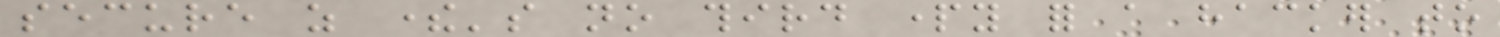secure as there's no third party for a hacker to
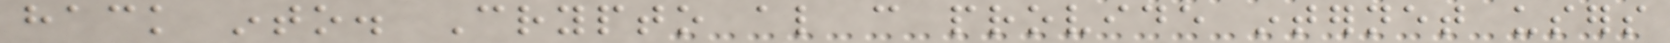hack into. Crypto also can provide internet users
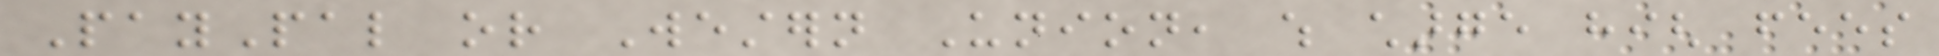PayPal or Western Union, which charge high fees
